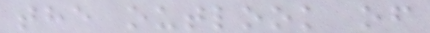the outlook of
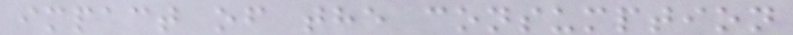impact of the consumption
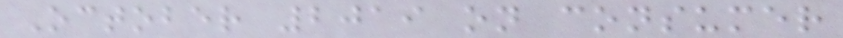October 2019 on consumer
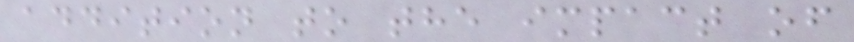addition to the impact of
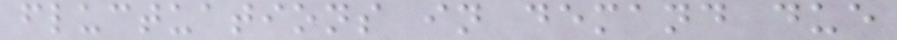fluctuations in demand due
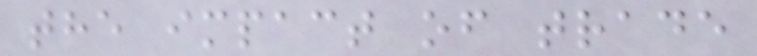the impact of trade
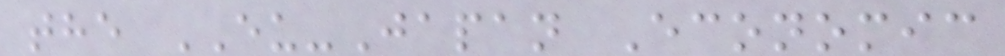the EU-Japan Economic
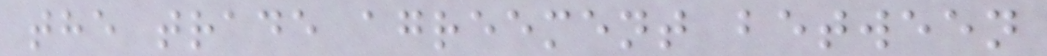the trade agreement between
